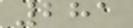281
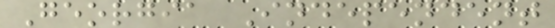Georgia Independent
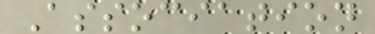Association
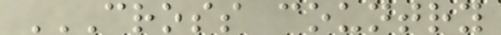CROSS COUNTRY
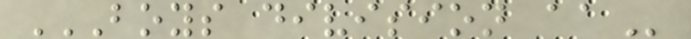BOYS DIVISION AA
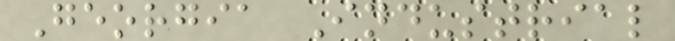Georgia Industrial
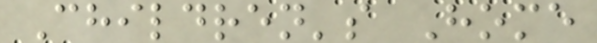Children's Home
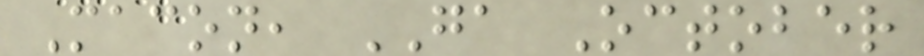Macon, GA October
